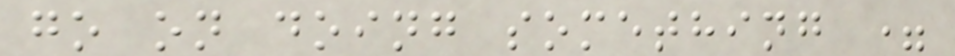go on doing something =
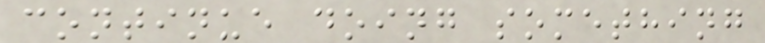continue doing something
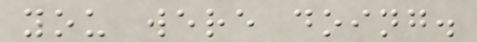you were doing.
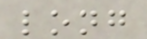long
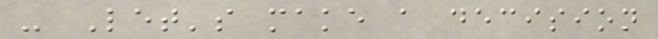- Let's make a decision
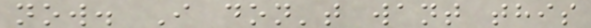now. I don't want this
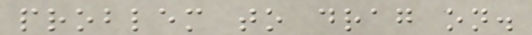problem to drag on.
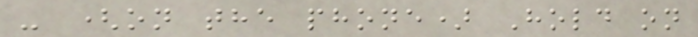- (on the phone) Hold on
